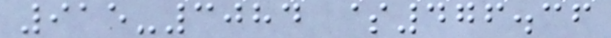915-3084 $476.36
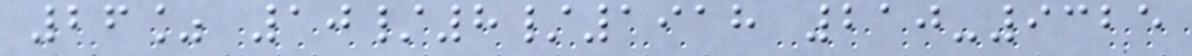26% 10/8/1918 210-9325
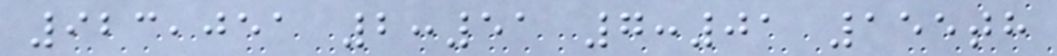923,051 2:51 7:01 155th
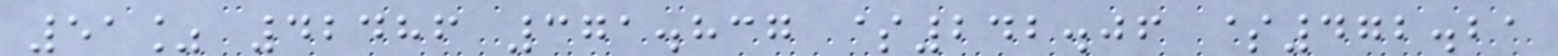51% 42486 371.837 $242.06 $472.21
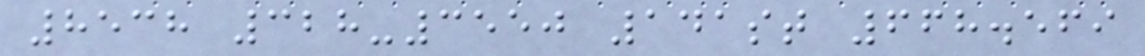8538 328-3550 141st 668.569
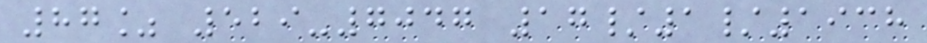87% 529-7047 17/1/1938
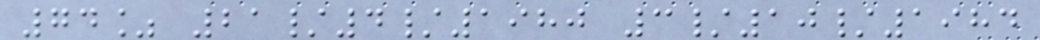74% 21/4/1980 3/10/1984
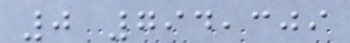0 794,309
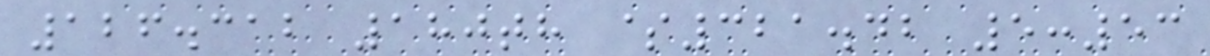126.312 180th $321.42 5:53
